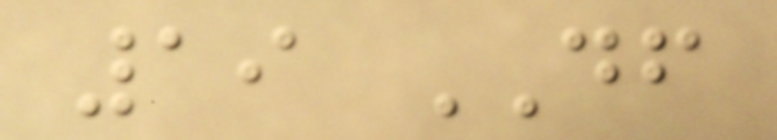19 DF
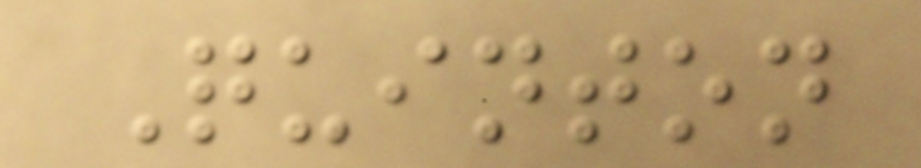Quinton
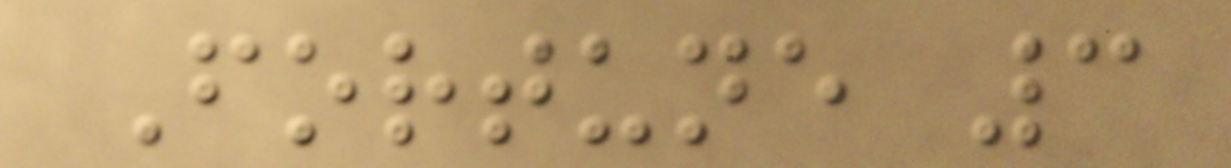Fortune 3
